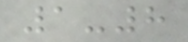1-8
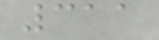311
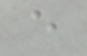e
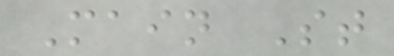Main St
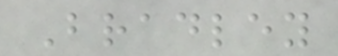Bradley
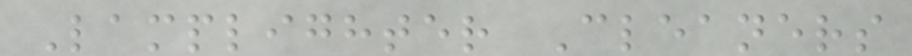Lamplighter Cleaners
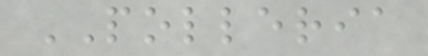POLLERIA
